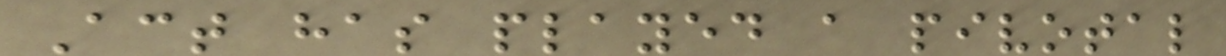Act has played a pivotal
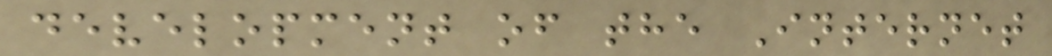development of the Internet
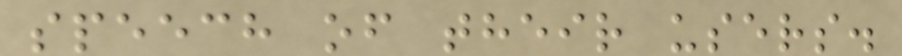speech of their users.
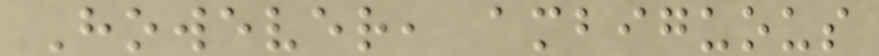However, ambiguous
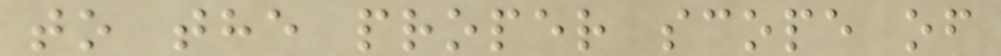to the proper scope of
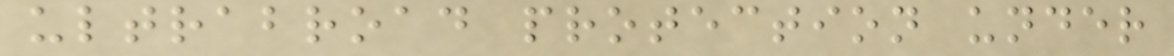ultrabroad protection under
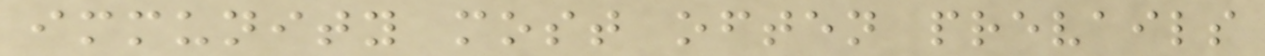immunity most often prevails
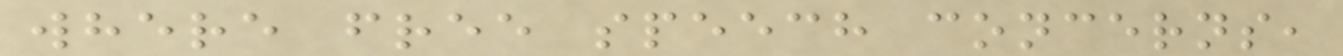where free speech concerns,
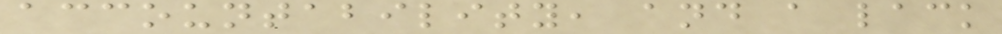accountability, and a lack
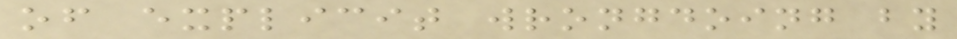of explicit wrongdoing by
